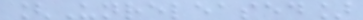[Unreleased]
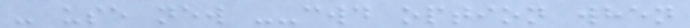- use new --cwd option when
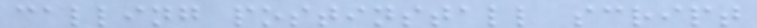calling postinstall script
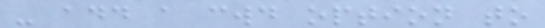- add a cwd option to
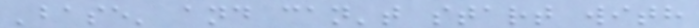'base' and can't start with
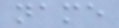name
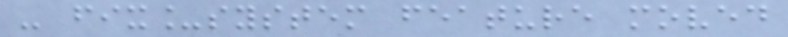- fix_system feature moved
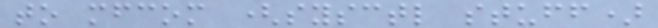to mfcom (sysctl stuff)
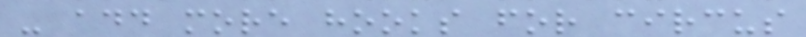- add more hooks for circus
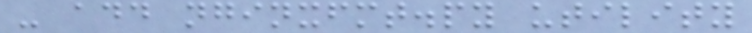- add nginxfmt.py utility
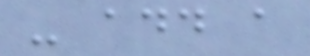- add a
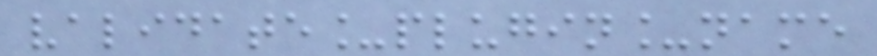validate_plugin_name
